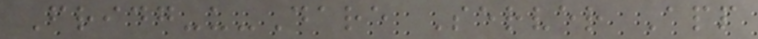Fridg-u-Dare Server App
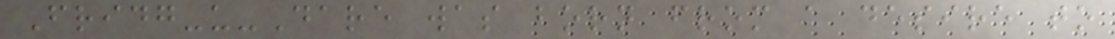Fridg-u-Dare was born from a desire to
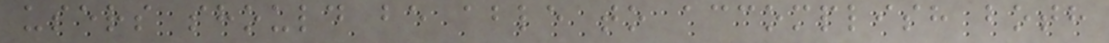users should be able to accomplish both
